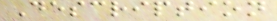Description
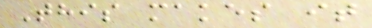This makes it
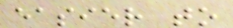easier to
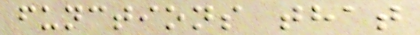functions that
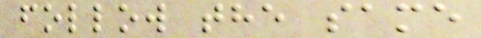follow the same
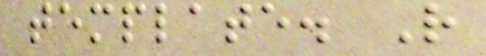template. R
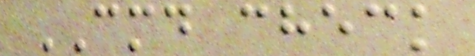CMD check
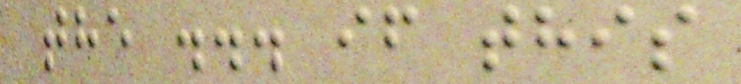the ... if this
